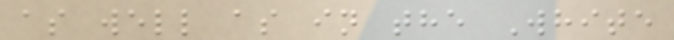as well as in the White
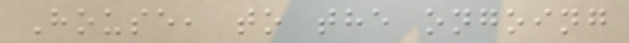House, to the ongoing
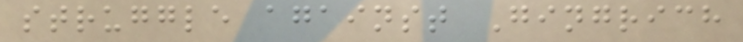struggle against Gingrich
